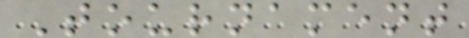Tournament
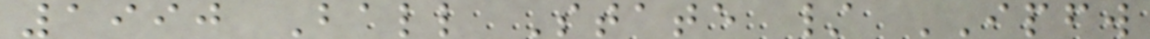1990 Ball State / IPFW
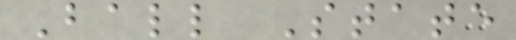Ball State
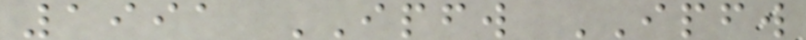1991 IPFW IPFW
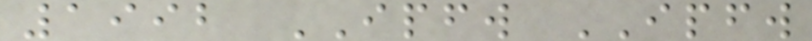1992 IPFW IPFW
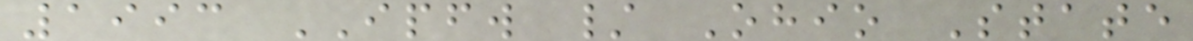1993 IPFW / Ohio State
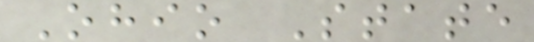Ohio State
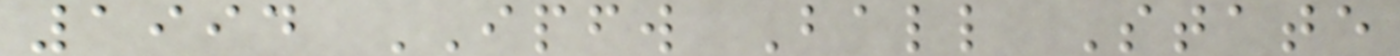1994 IPFW Ball State
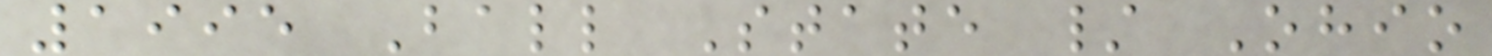1995 Ball State / Ohio
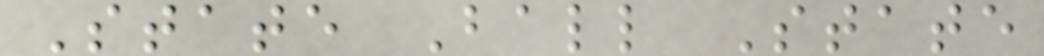State Ball State
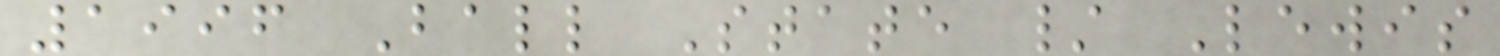1996 Ball State / Lewis
